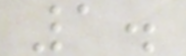1.
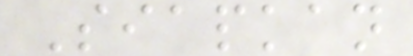Siapkan
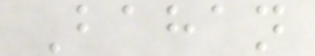Bahan
